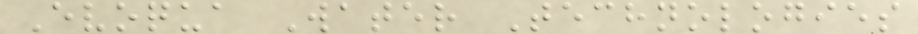Evoqua Water Technologies
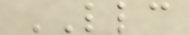LLC
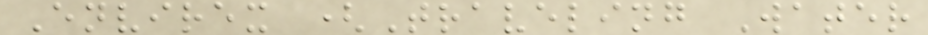Envirex (Traveling Water
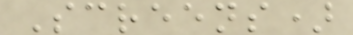Screens)
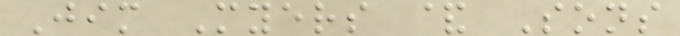Jim Myers & Sons
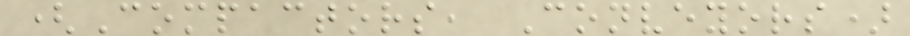(Compactors, Conveyors)
